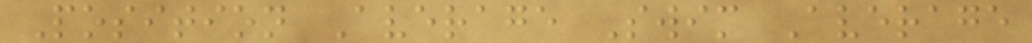Position Average Swim Average
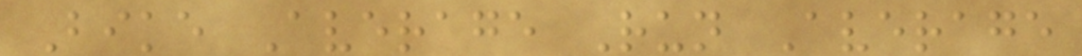Bike Average Run Average
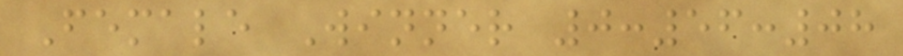Female Winner 0:56:08
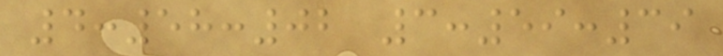4:58:02 3:59:39
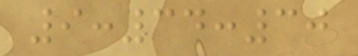9:34:30
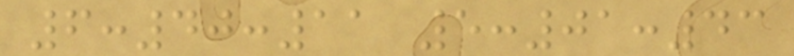6:40:11 5:01:43
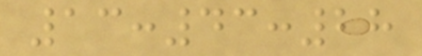13:43:28
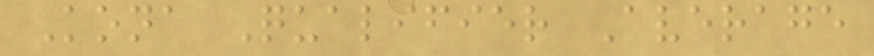Kona Qualifier Average
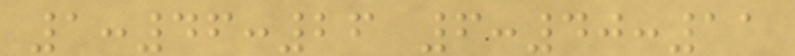1:46:26 6:40:11
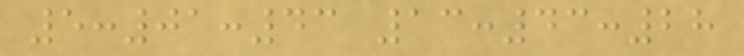5:01:43 13:43:28
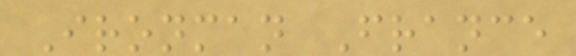Ironman France
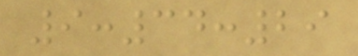9:34:29
